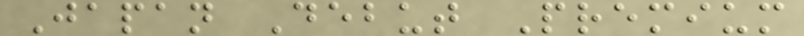Japan Debut Premium
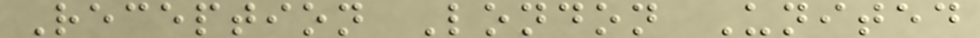Reception London United
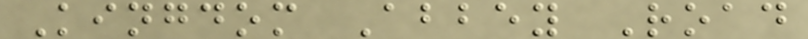Kingdom Abbey Road
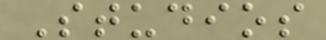Studios
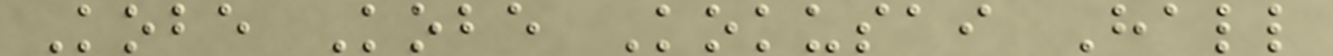Kobe Kobe Kokusai Hall
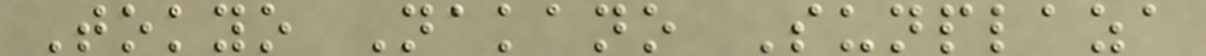Tokyo Nakano Sunplaza
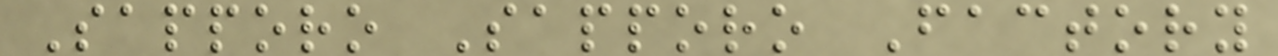Sapporo Sapporo Factory
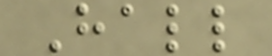Hall
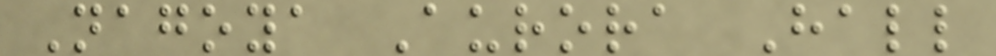Nagoya Aurora Hall
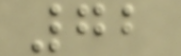72
